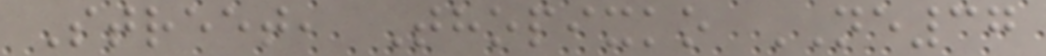Street, Thopixko NE37
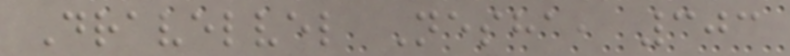Dravelvel Nesha, 303
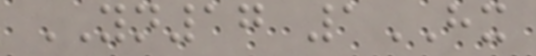YN17 1HX
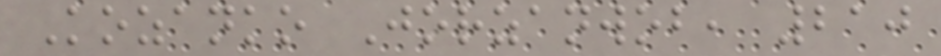Kozanko Jorzanwob, 210
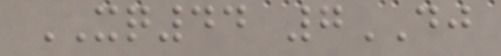XQ44 7DJ
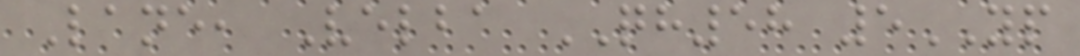Lane, Velba QH58 5YP
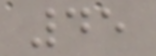45
